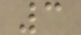3
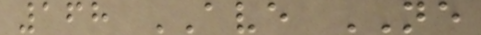168 AVE NE
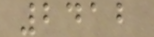2412
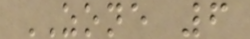ZONE 6
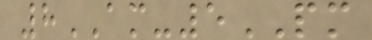8AM-5PM
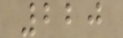220
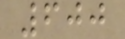600
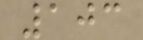103
